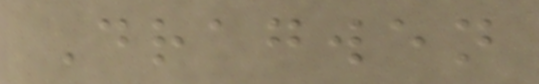Dragwen
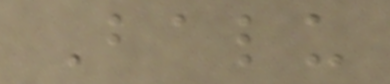Balu
